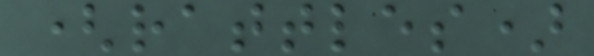(rattles)
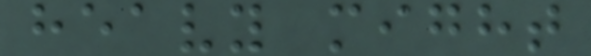heavy might
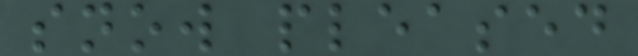snow pleased
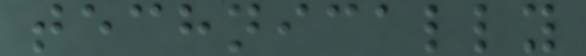technically
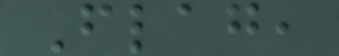Flag,
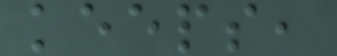keeps,
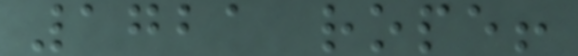1721 rope!
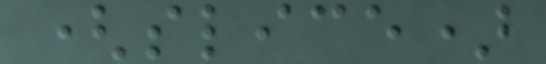(slice)
